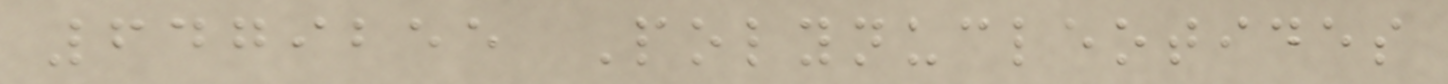6479255 Polynucleotides
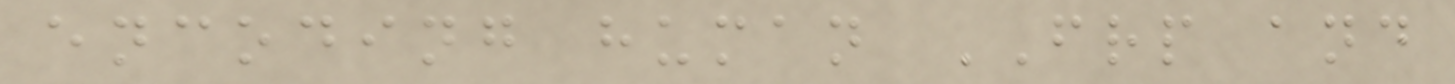encoding human FRP and
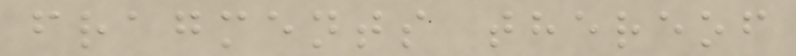fragments thereof
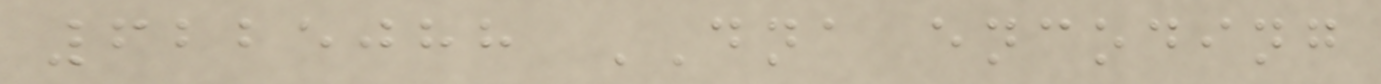6225088 DNA encoding
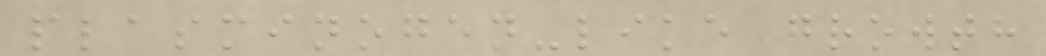plasminogen-like growth
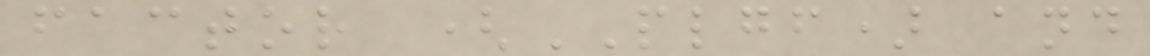factor (PLGF) and
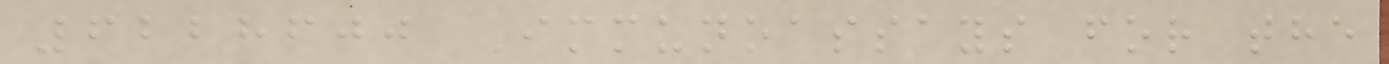6228600 Immunoassays for the
